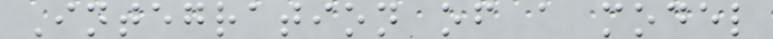Integration of a model
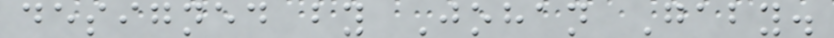designed by Johan Gaby.
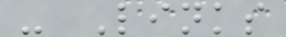- Links
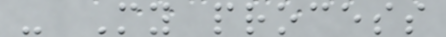- My process
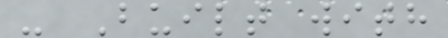- Built with
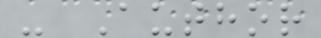- Author
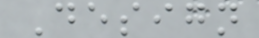Design
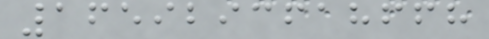1659293618668
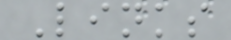Links
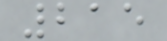215
